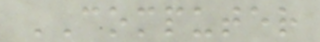COMPUTER
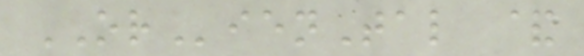ORienTal &
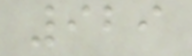929
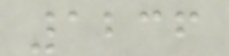1236
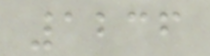1236
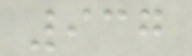937
